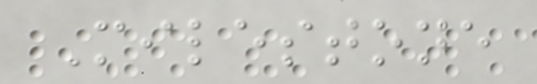Milestone
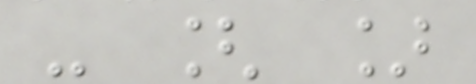- [ ]
